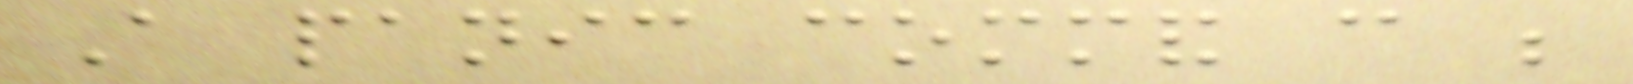A panic command can be
